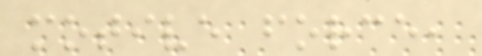motive force,
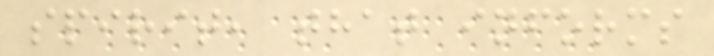spirit, that informs
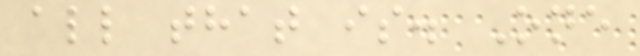all that is. One
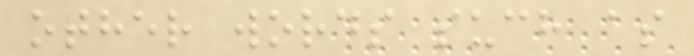other words such as
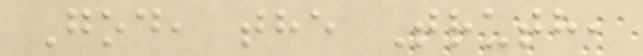God, the Truth,
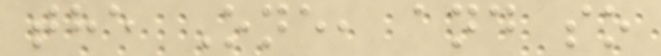the One, and so
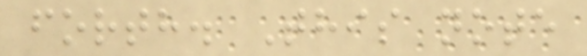forth. This note
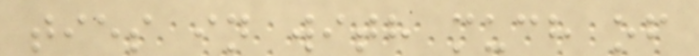ties in with much of
